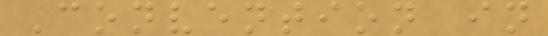Convention in
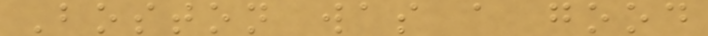Boston was a good
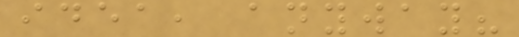idea, anyway?
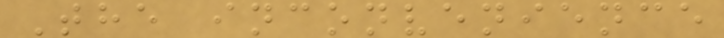The inconvenience
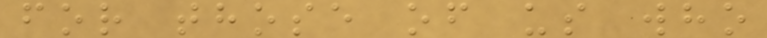for those of us who
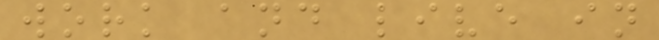work and live in
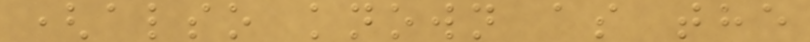(also known as the
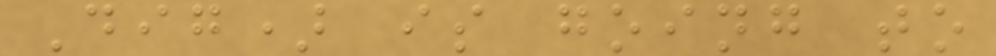Dig) is going to
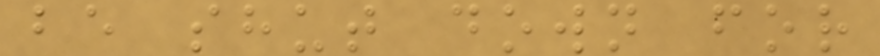be shut down for
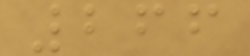266
